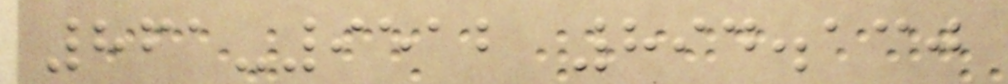861-9512 894.130
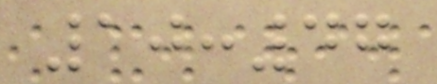10:47
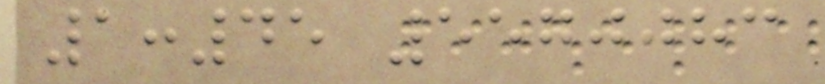1:45 5570083
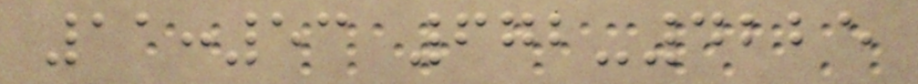11:53 672-4225
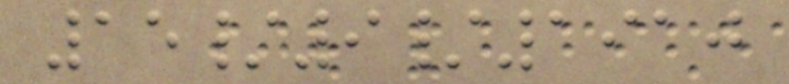15/9/1910
